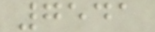7541
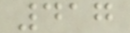417
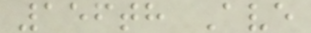156th Ave
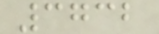3732
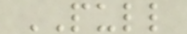PULL
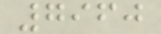7960
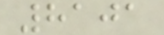8101
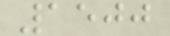1500
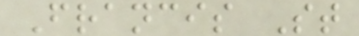Francis St
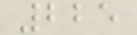225
